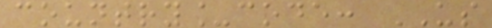country_code: US
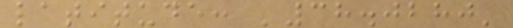latitude: '38.0280'
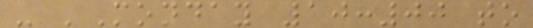- 'Monday 10:00 to
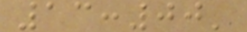13:00'
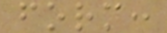form:
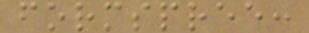formspree:
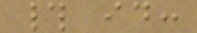# id:
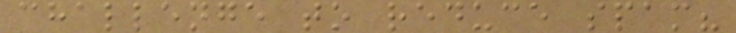challenge to reduce spam?
